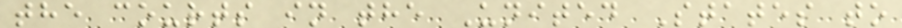the courts in the United States to
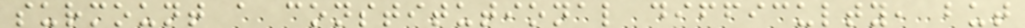surmount a constitutional difficulty, but
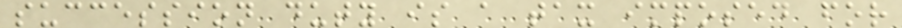succession duty is a tax imposed for
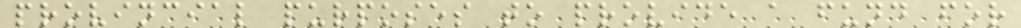provincial purposes to provide a fund for
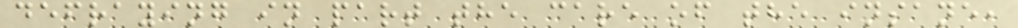defraying in part the care of the insane,
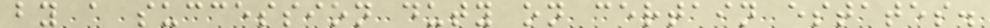by a succession duty on certain estates.
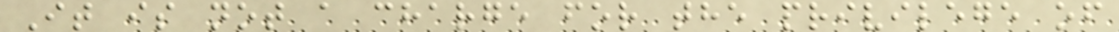It is not a charge for the privilege of
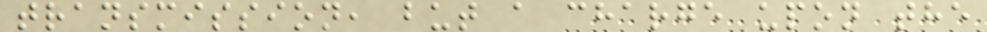transmission, but a charge upon the
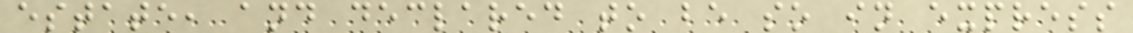estate, and declared to be so in express
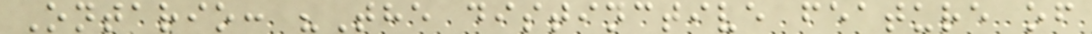Ontario: "The distinctive feature of
